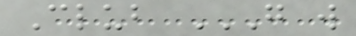Club G W
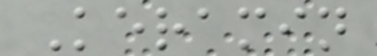Keramin
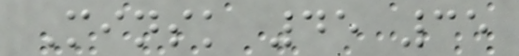Minsk 45 35
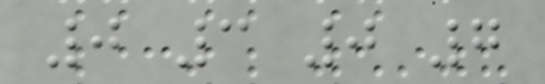0 3 0 7
